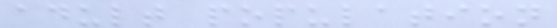adult population
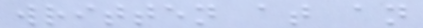written at an
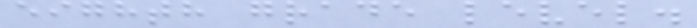eighth grade level.
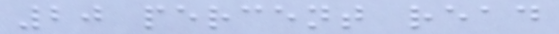20 percent read
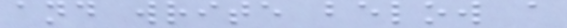and write below a
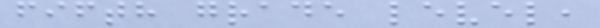fifth grade level,
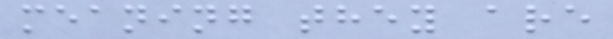meaning they are
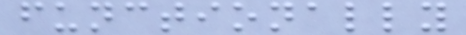functionally
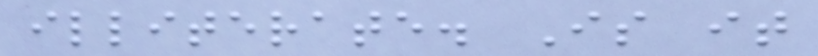illiterate. Is it
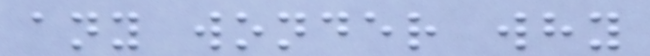any wonder why
